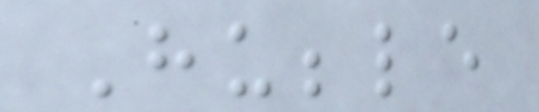Hubble
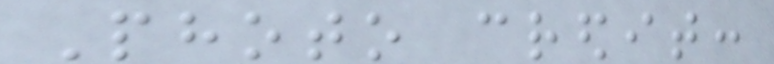Photo credit:
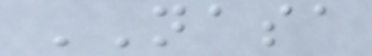NASA
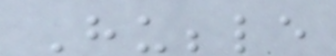Hubble
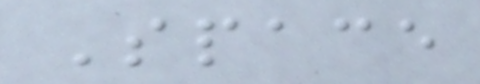Space
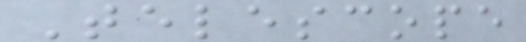Telescope
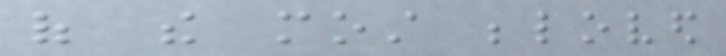of the most beloved
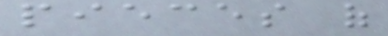pieces of
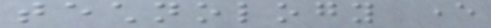technology ever
